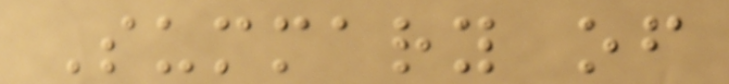Summary of
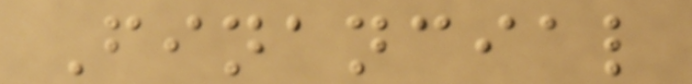Financial
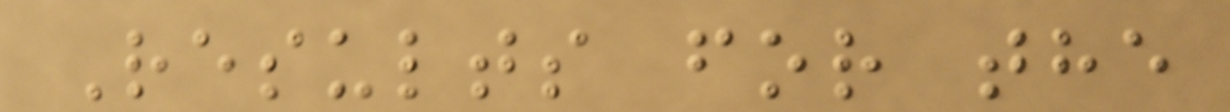Results for the
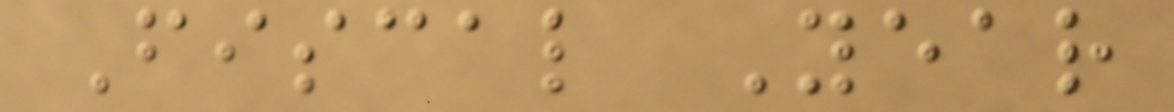Fiscal Year
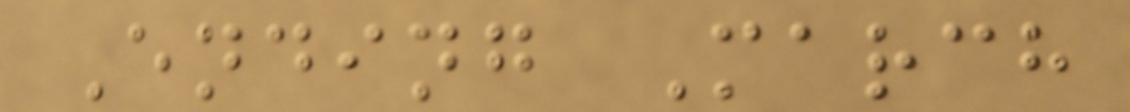Ending March
